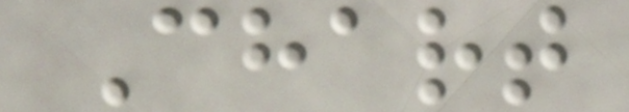Chart
